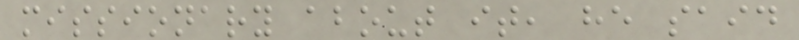missionary about it, he said
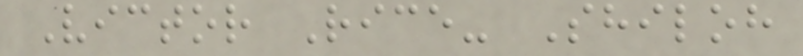Victor Rice- Shiloh
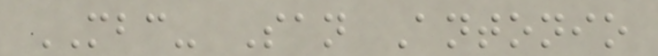MBC- San Antonio
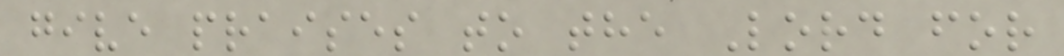give praises to the Lord for
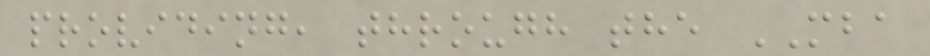providing, through the MBA
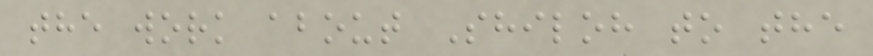the work about Shiloh to the
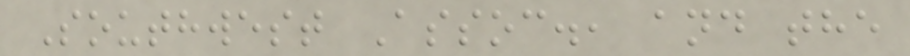Southwest Assoc., and the
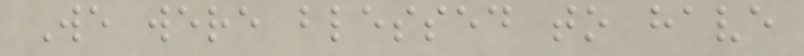We were blessed to have
